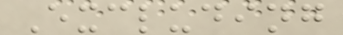Excluding
